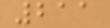211
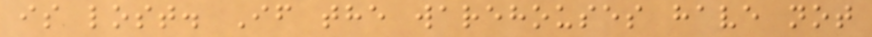is lost. If the warehouses have not
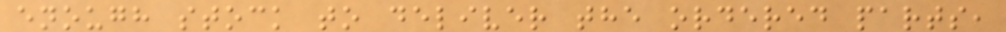enough stock to deliver the ordered parts,
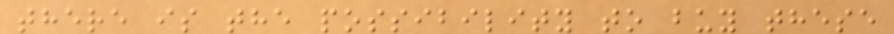there is the possibility to buy these
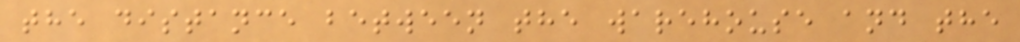the distance between the warehouse and the
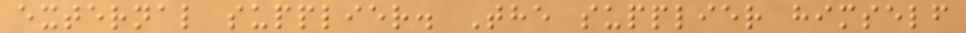external supplier. The supplier himself
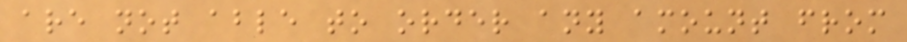are not able to order any amount from
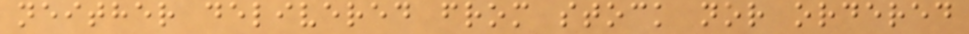neither delivered from stock nor ordered
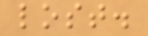lost.
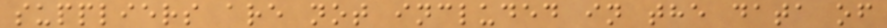suppliers are not included in the data of
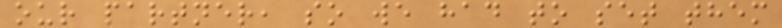our partner, so we had to set them
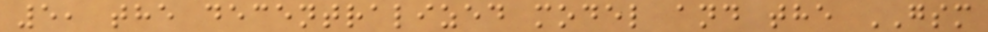5, the decentralized model and the GSM
